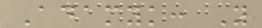Adamyk: Y
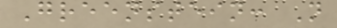Greenstein: N
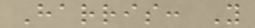Harris: Y
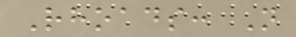Rhoads: N
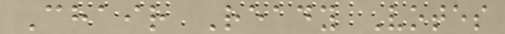Chair Ready Votes
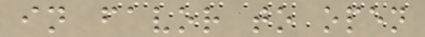in favor to open
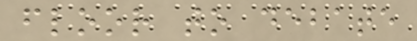floor to debate
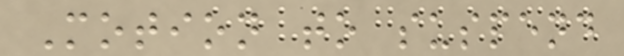Motion to suspend
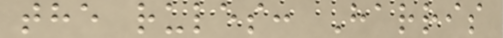the rules: Harris
